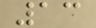13
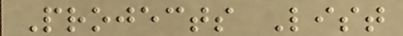Projects List
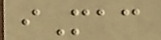iMac
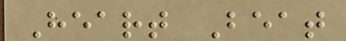Heart Beat
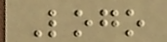Logo
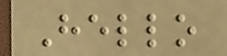Hello
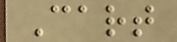Cart
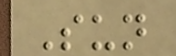Sun
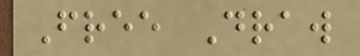Free Draw
